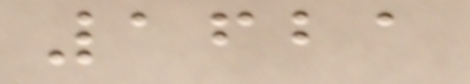1621
